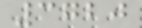3720
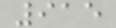915
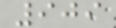909
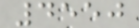4550
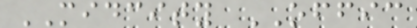MIDCITY OFFIC
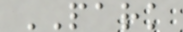PARK
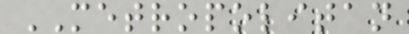METROPOLITAN
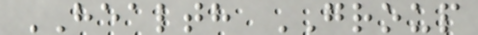HEALTH GROUP
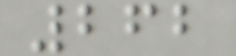262
